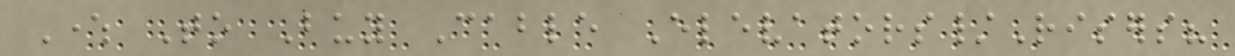Where To Buy Cable Elevators/Risers?
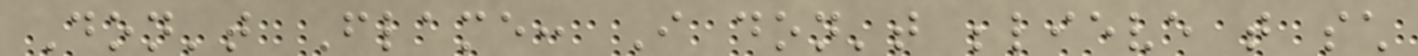Don't Flame: I don't believe that such
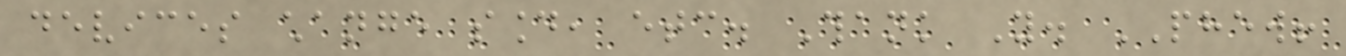devices change sound, etc. Thank You. PHEW!
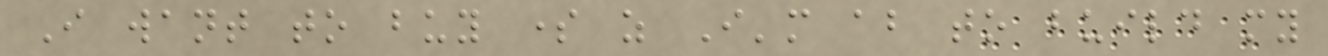I want to buy some as I'm about to build my
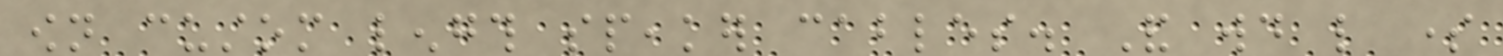own custom length speaker cables. And would like some
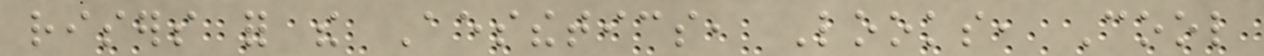risers for the Aesthetics, Looks, Cool
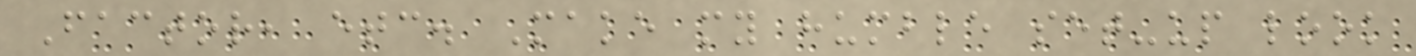Factor, etc. Make my humble set-up look
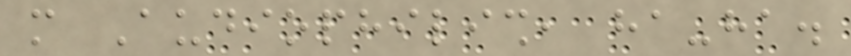more Audiophilish, ha-ha.
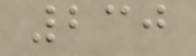230
